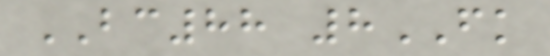BC88 8FK
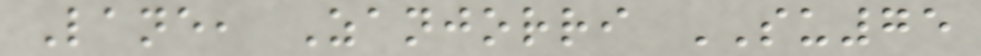Lane, Zanjorri SU75
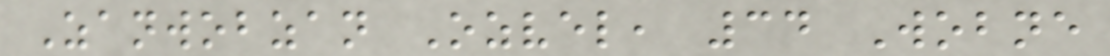Zanwobzan Ozvel, 34 Wobne
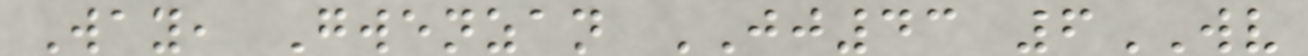Way, Gwenzan JJ43 6WV
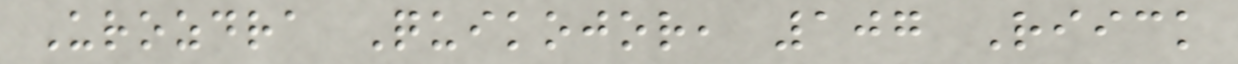Urozdra Quikojor, 107 Riick
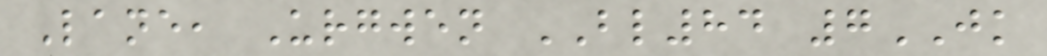Lane, Urgwen BL84 7JK
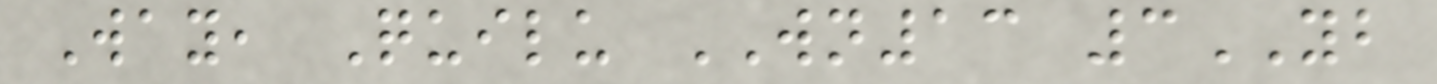Way, Quilu WN13 3YB
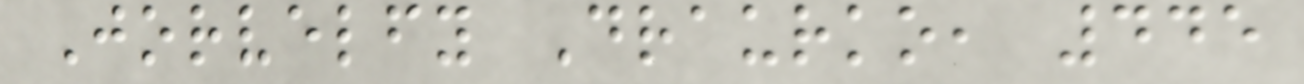Jorvelfy Draurko, 445
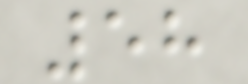58
